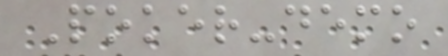Poker-demo
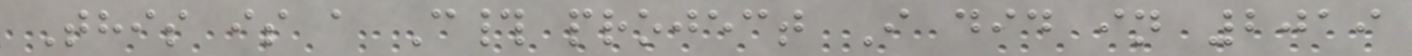This is a C# project I did in 2019
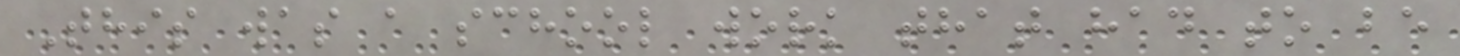This was a school work that had to be
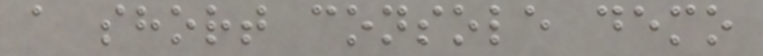a short console demo
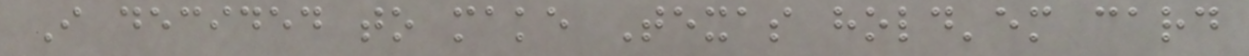I decided to make Texas hold'em card
